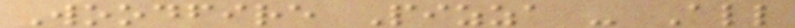Woodfire Pizza - All
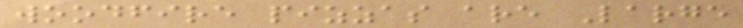woodfire pizzas are Large
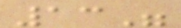13"
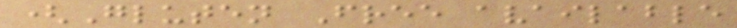(Gluten Free available
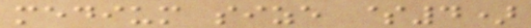medium size $4)
